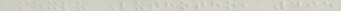Mexlu Luthotho, 495
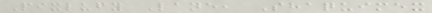Pixlufy Lane, Shaquimex
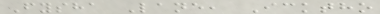Fysha Lane, Icktho
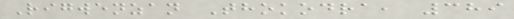Rigwenzan Thokodra, 389
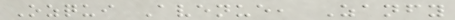Ozqui Avenue, Zanfy
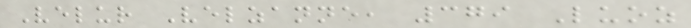Velur Velzanne, 379 Luoz
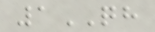1QH
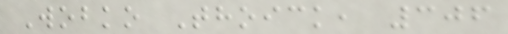Wobko Thoick, 306
